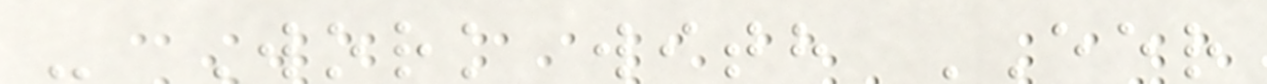- Work with EER
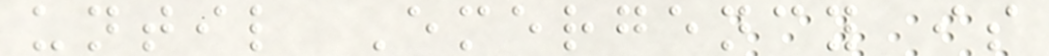until Emergency is
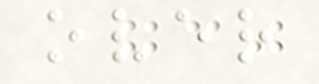over
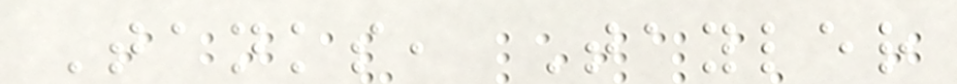Tanks, Tayler
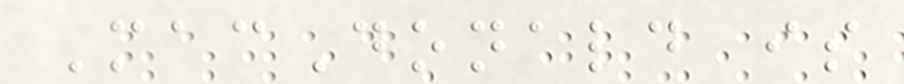MacDonald is
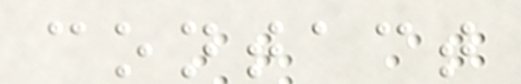contact
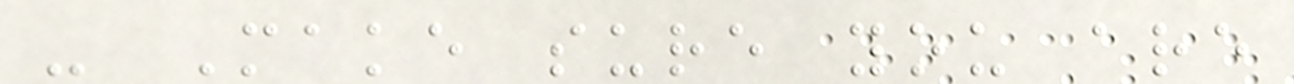- Make sure you are
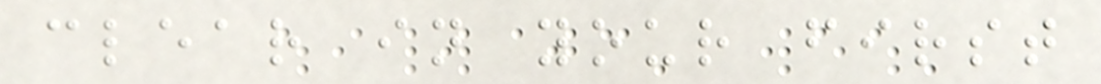clear in your first
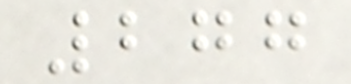277
